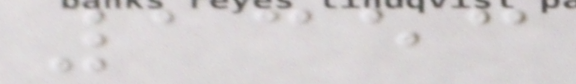1353
